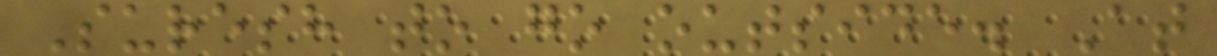Suresh to go outside. At
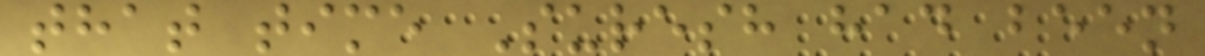that time Suresh had been
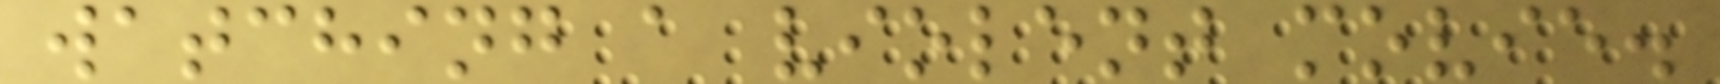watching a violent movie.
